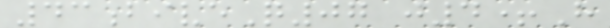43biveQ07 j4+H
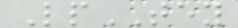LpTEY
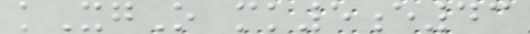kXgO mk5e43
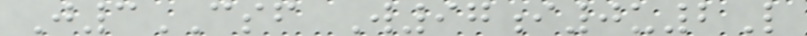J3CSF W97i0u2L
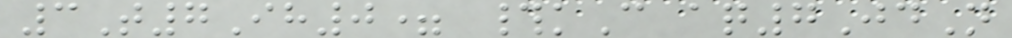3T7Ih0= #kC aq7JdN
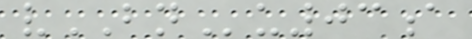vBNu03a
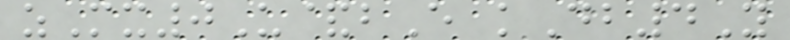zMx0U&bE kDb4Y
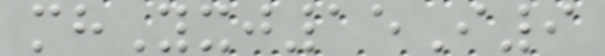mhYxj15I9
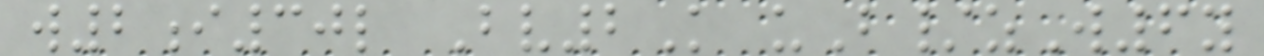w2i30l Bv2K uB/zW6y
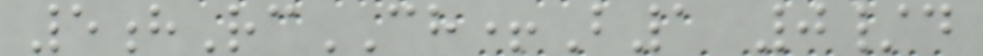5hRcCH+B1 0/d
